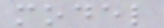model
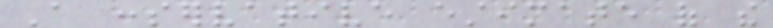A conservative estimate of the
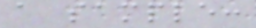a sample:
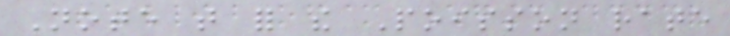Note that for the Poisson rate
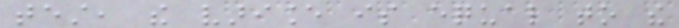test, the variance is equal to the
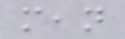mean
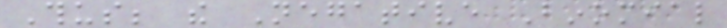Thus; the Negative Binomial
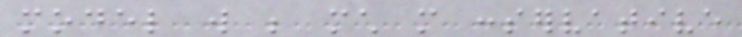model will be much more conservative
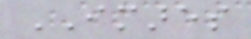IMARES
